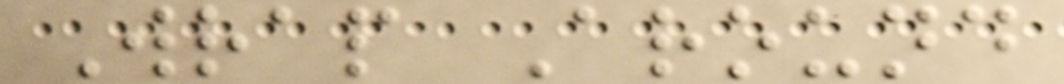Wrap Around
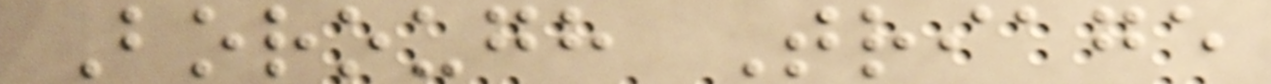Borough Triage
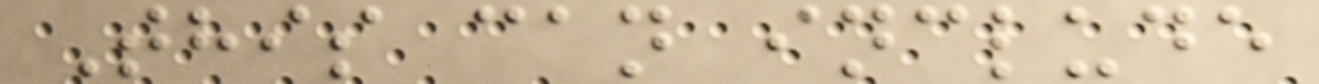This can include
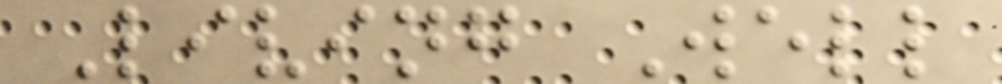Living Well
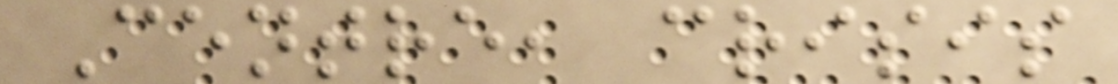Centre, crisis
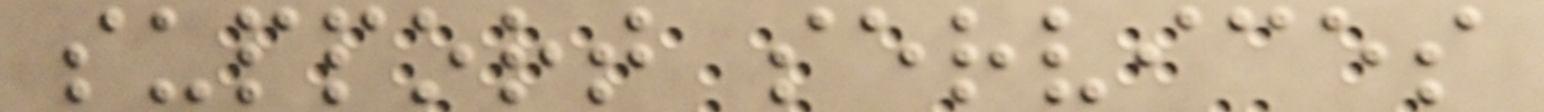support services
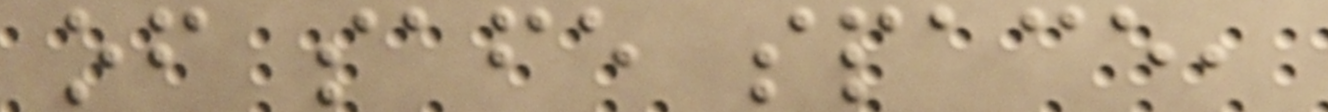of safe space,
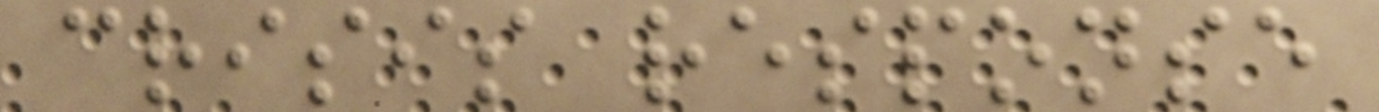crisis response
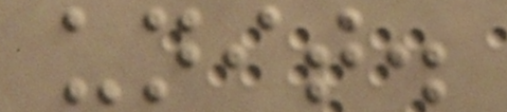unit.
